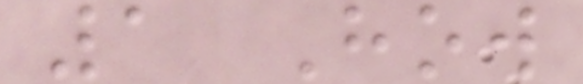1 How
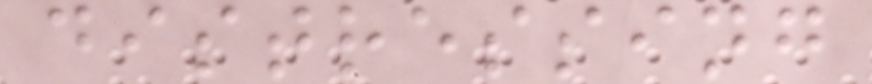distressing
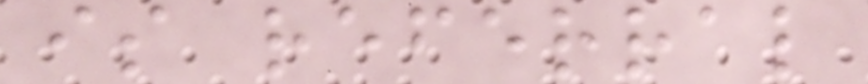is referral
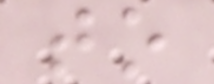to
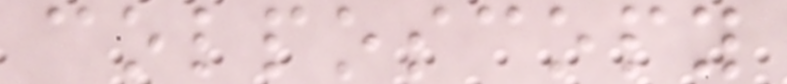colposcopy
